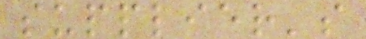supplier's
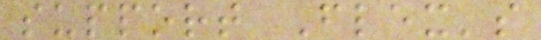support Flex's
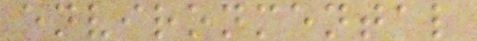environmental
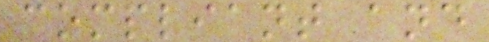compliant and
